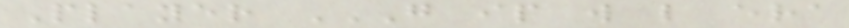Player G IP W L ERA
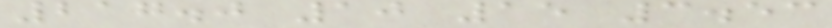217.0 10 15 3.53
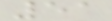51
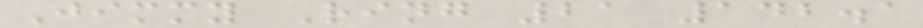Jimmy Ring 21 142.1
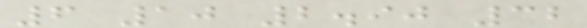6 10 2.90 32
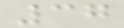37
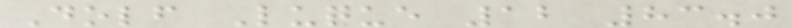Dolf Luque 12 83.0
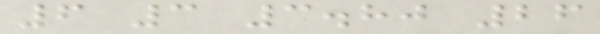6 3 3.80 26
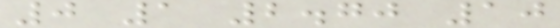0 1 2.70 10
